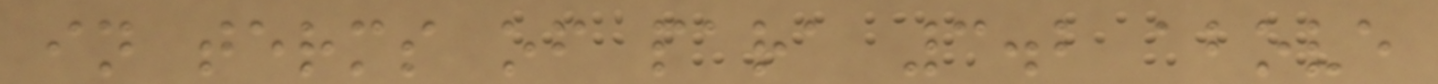in terms of para 3.2 above
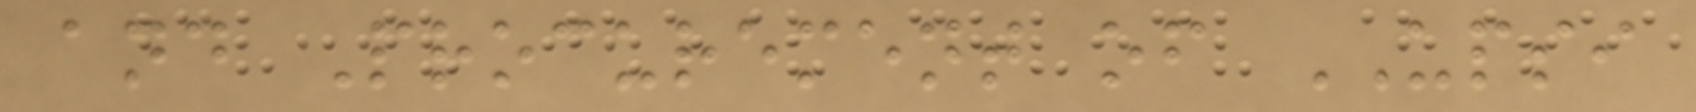and Procurement of UPSI
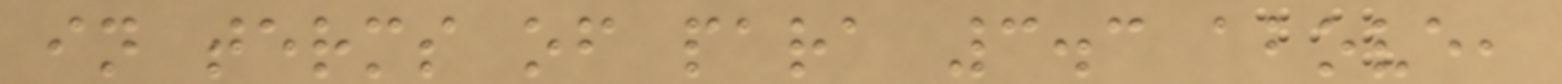in terms of para 3.3 above,
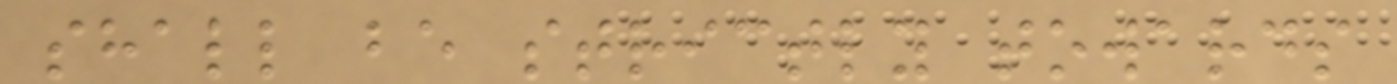shall be strictly towards
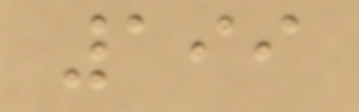199
